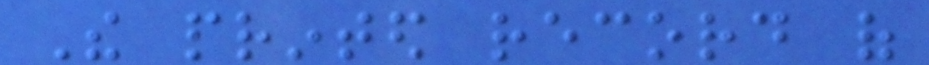The printed record of
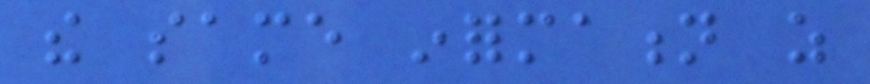the same information as
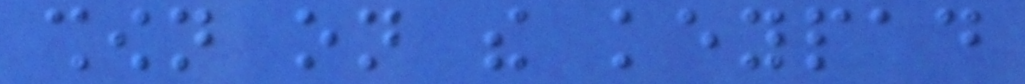shown on the keypad
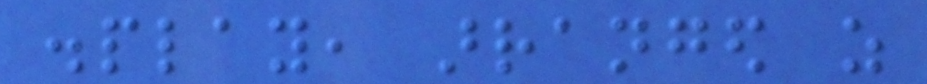display, arranged as
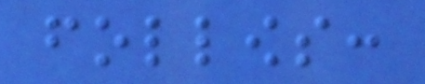follows:
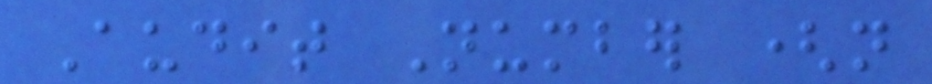Audit Number (not
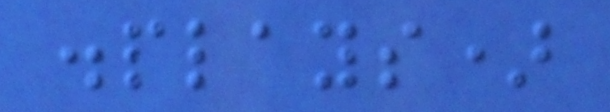displays)
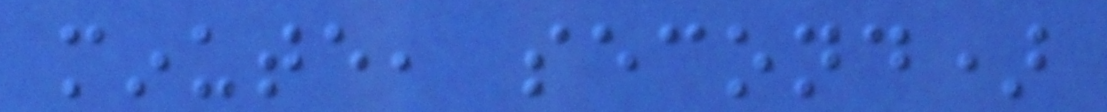minute, second)
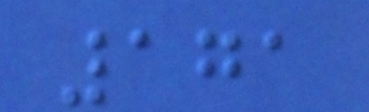171
